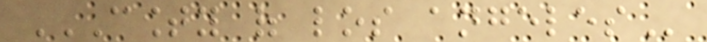COUNTY OF LOS ANGELES
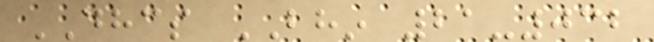DHCS BHIN 21-032
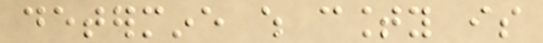determine which county is
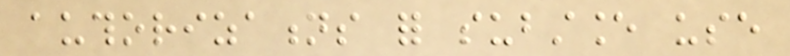authorizations for substance use
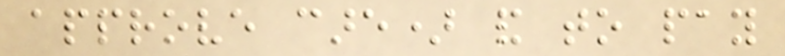approve care) and to pay
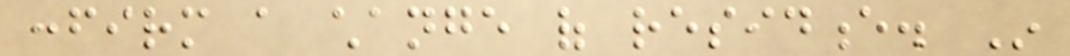confirm a change of residence. In
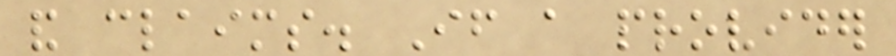and claims. If a provider
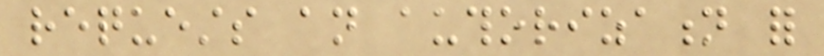requests an authorization for
